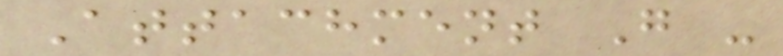Attachment G -
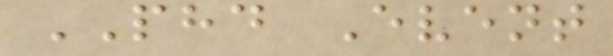PHD Event
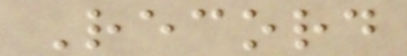Record
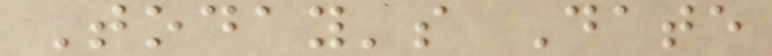Today's Date
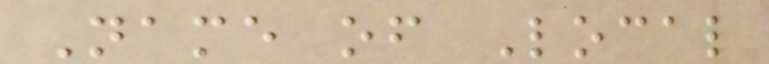Name of Local
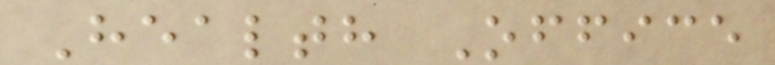Health Office
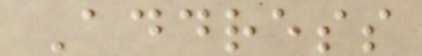Address
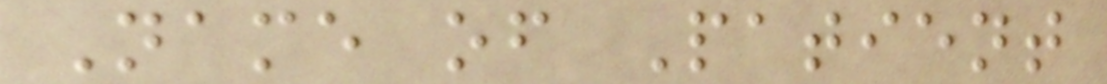Name of Patient
